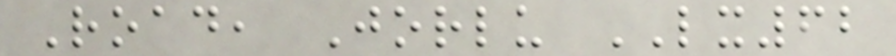Road, Jorlu LX62
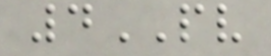4PV
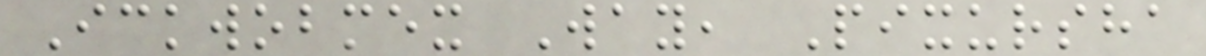Ickwobmex Way, Pixursha
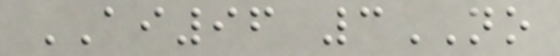AI96 3NO
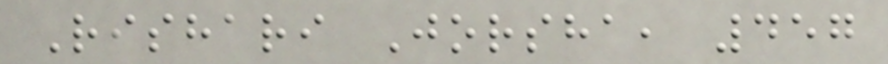Rishari Jorsha, 457
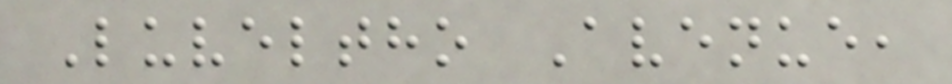Luveltho Avenue,
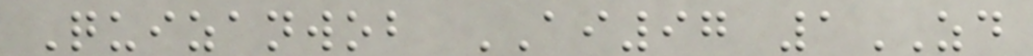Quizanwob AI97 1ZD
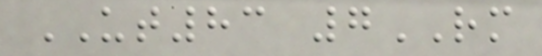UT83 7RM
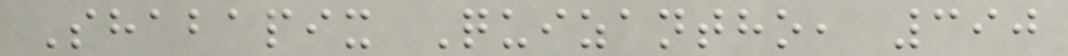Shabapix Quizantho, 390
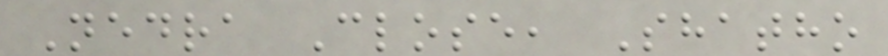Nedra Close, Shatho
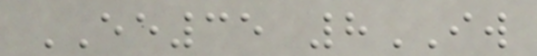EE35 8IW
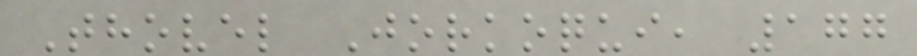Thovel Jorkoqui, 177
